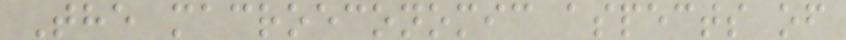The macroeconomic aspects of
